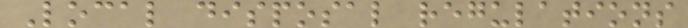Local disposal regulations
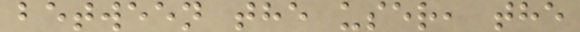between the user, the
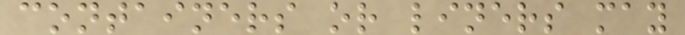containers or liners may
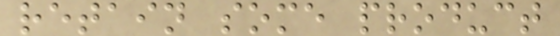retain some product
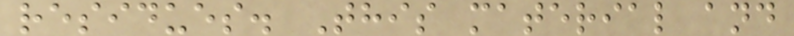residues. This material and
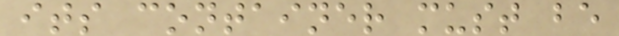its container must be
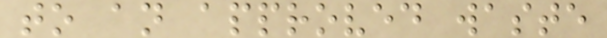to an approved waste
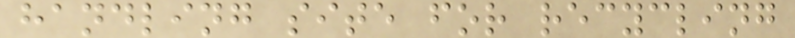handling site for recycling
